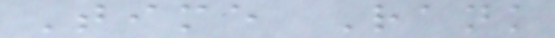Time Rank
